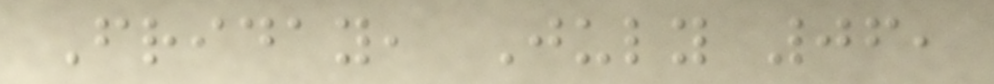Friday, July 06,
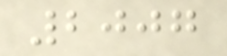2007
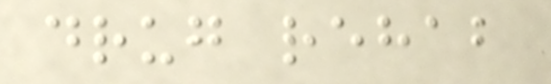drug rehab
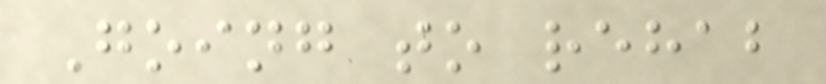Going to rehab
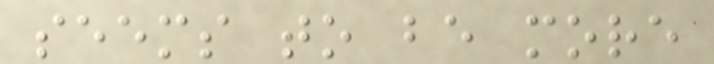seems to be more
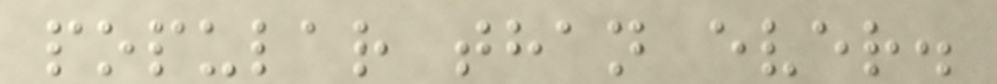popular than ever.
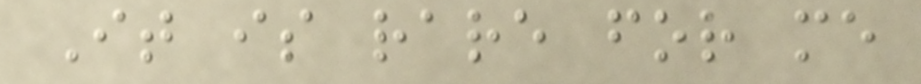It is rare for me
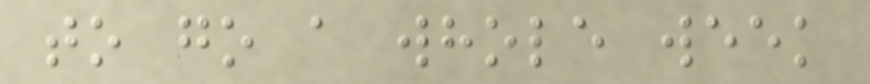to go a whole week
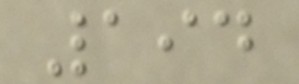194
